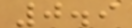0.9
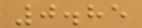0.85
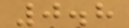0.8
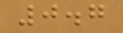0.7
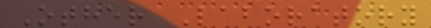Other Laboratory
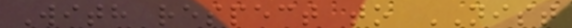With respect to NIST
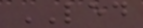LED
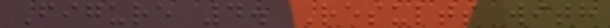Figure 4. Results with
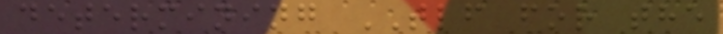determining TLF for the
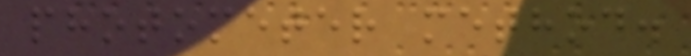photometer method.
